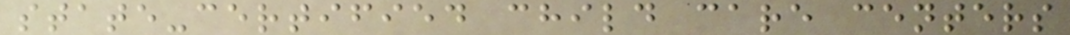state-certified child care centers
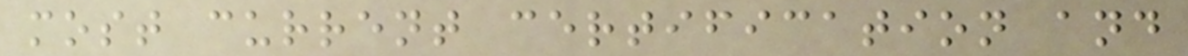most current certification and
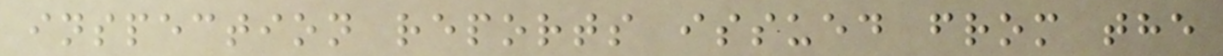inspection reports issued from the
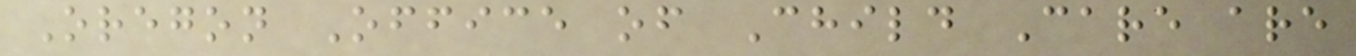Oregon Office of Child Care are
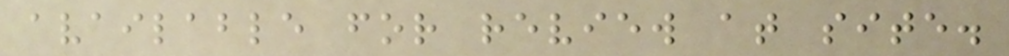available for review at site.
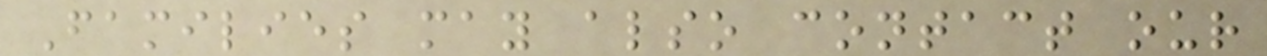Families may also contact our
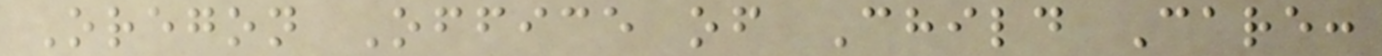Oregon Office of Child Care:
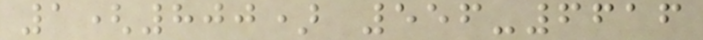1(800) 556-6616
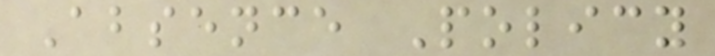Absence Policy
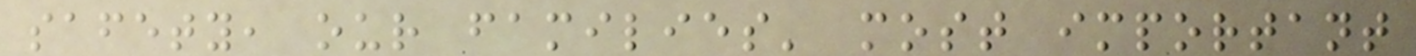safety, our families' most important
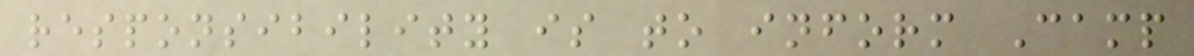responsibility is to inform Camp
